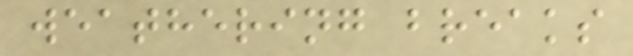weathering breaks
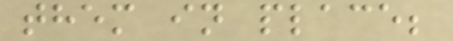them in place;
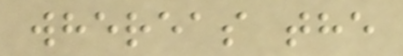whereas the
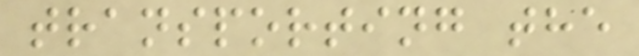transporting the
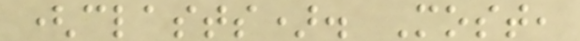(clasts). Most,
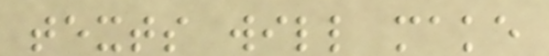texts will make
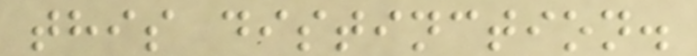this distinction.
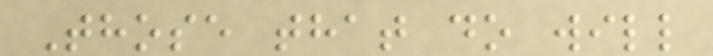Those that do will
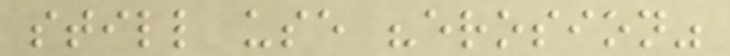still use "erosion"
